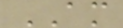AM
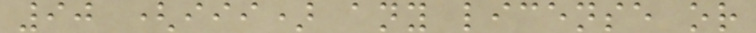90 (iii) any license or
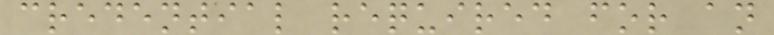credential required for an
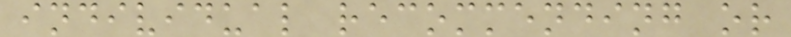individual recommending or
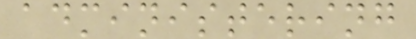administering
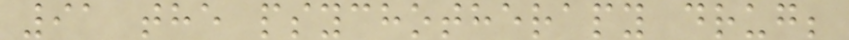91 the psychotherapy drug;
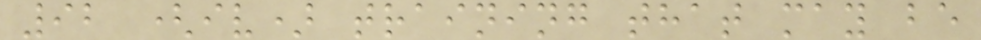92 (iv) training that may be
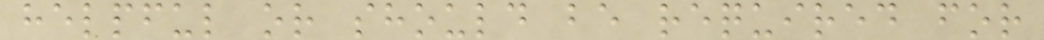helpful or should be required for
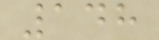148
